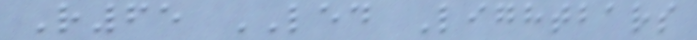R65 LED Lightbars
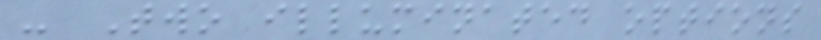- Two illuminated options
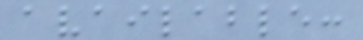available:
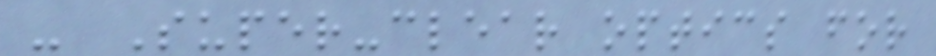- Super-clear optics for
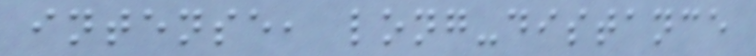intense, long-distance
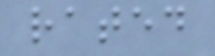rated
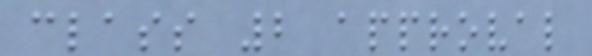class 2 approval
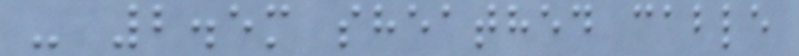- 2.5m sheathed cable
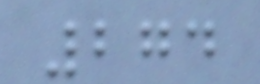274
